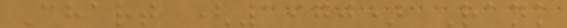Chart (1970) Rank
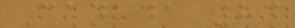Canada 84
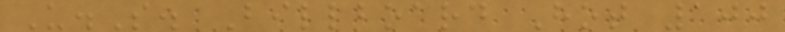U.S. Billboard Hot 100
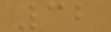32
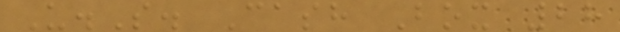U.S. Cash Box 28
